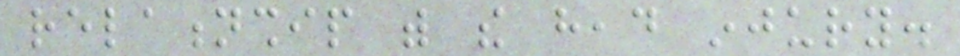relationship with the head injury.
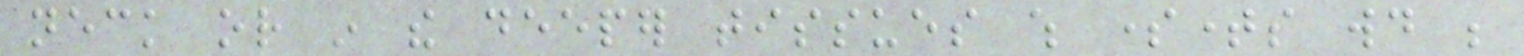neck or in the deeper tissues which sometimes would be
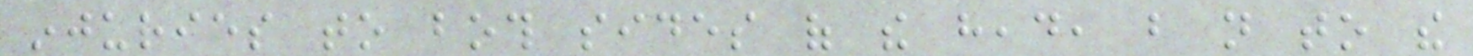injuries to both sides of the head, but not to the
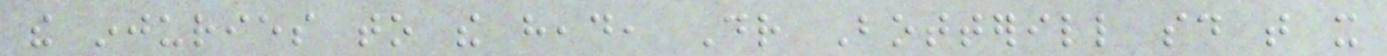the injuries to the head, Dr Botterill said that it
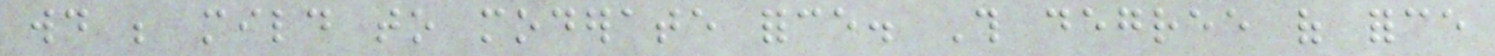would be mild to moderate force. This degree of force
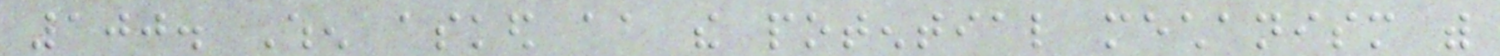100. When asked about the potential mechanism with
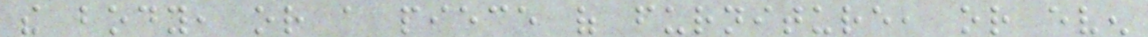the body, or a piece of furniture, or even
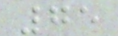75
